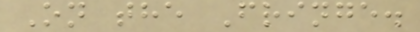On the Fringe.
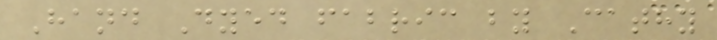Hand Dyed fabric by Cathy
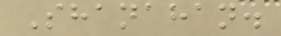Shanahan.
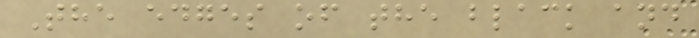The edges of the black and
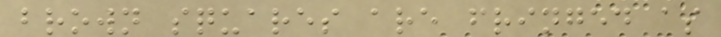brown squares are fringed as
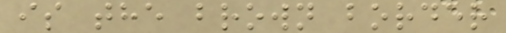is the brown border
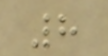8
